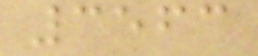3563
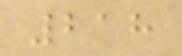218
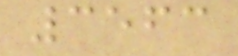3563
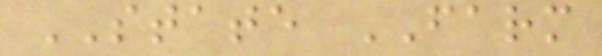STATE FARM
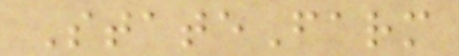StateFarm
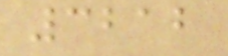3212
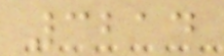3214
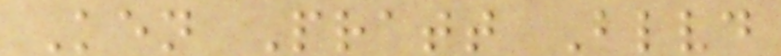Ken Pratt Blvd
